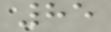85
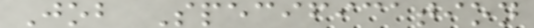Job Specification
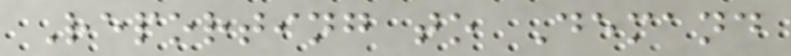Reporting to Demand
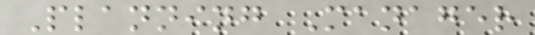Planning Manager
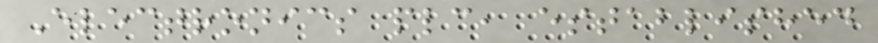Electronics plc, established
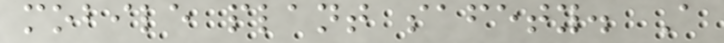mobile plant safety. A
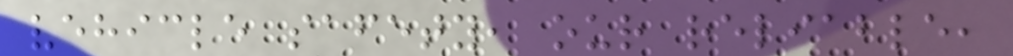vehicle safety, our reliable,
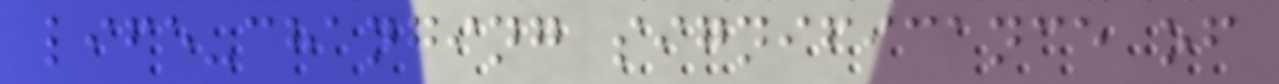life-changing significance of
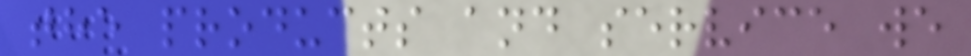the products and service we
